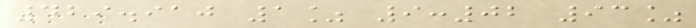429.910 1% 9:02 93%
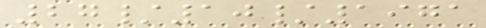27/10/1971
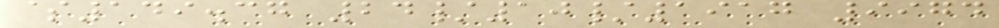$149.37 24/10/1917 9974
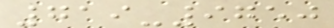719-9750
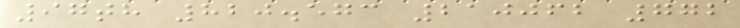97th 820.573 210062 772
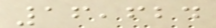16,624
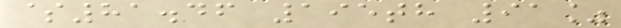$81.46 195th 91%
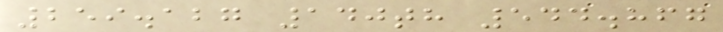259.127 140th 544.867
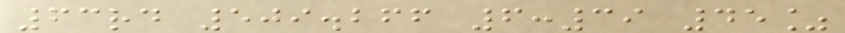63rd 509.266 6:39 45%
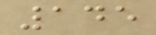145
